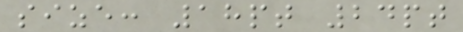size: 18pt 24pt
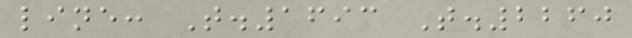line: T.1693 T.2260
